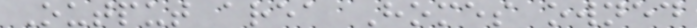Output area Homes owned
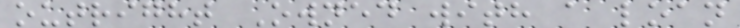outright Owned with a loan
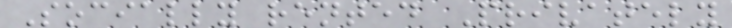Socially rented Privately
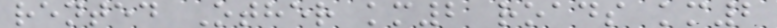rented Other km2 roads km2
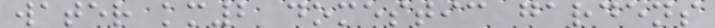water km2 domestic gardens
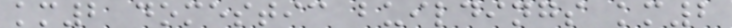km2 domestic buildings km2
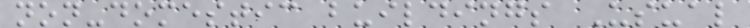non-domestic buildings Usual
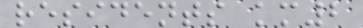residents km2
